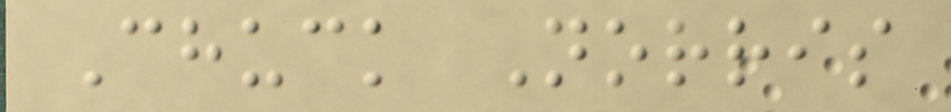Chuck Norris
